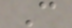C
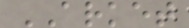ARKET
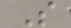S
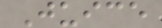Juice
